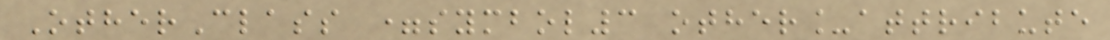OtherClass =symbol3 other_attribute
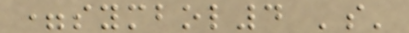=symbol4 's'
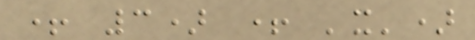+ 3) + 'x')
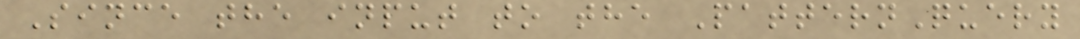Since the input to the PatternQuery
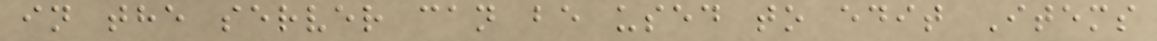in the server can be used to edit Items
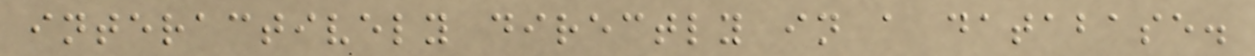interactively directly in a database.
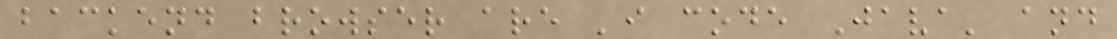backend browser are 'i code Java' and
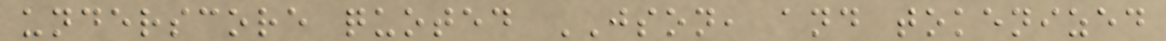underscore quoted JSON, and tokenized
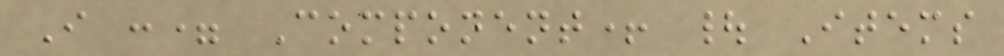I := Component+ | Items
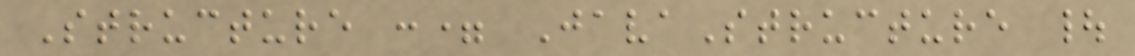Structure := JavaStructure |
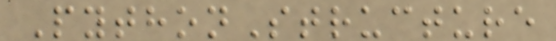PythonStructure
